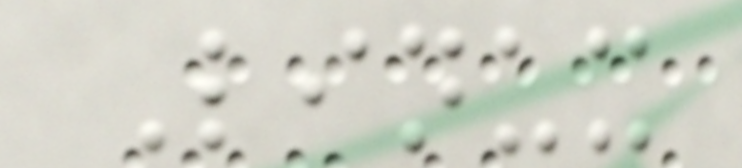Linux
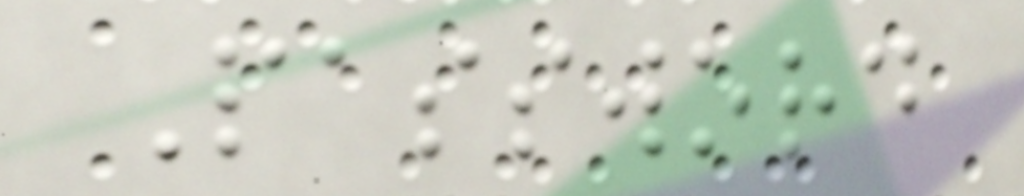Password
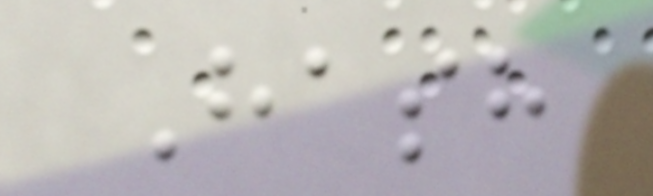Hash
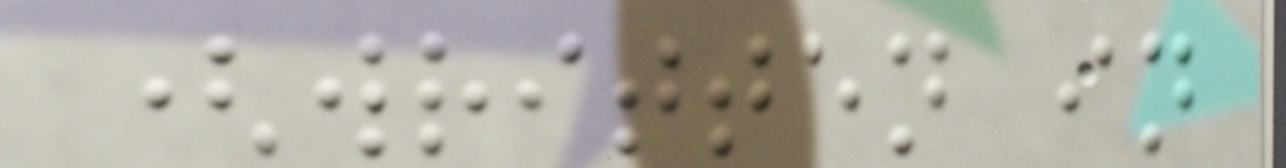(written in
